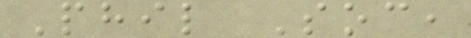Phil Soc,
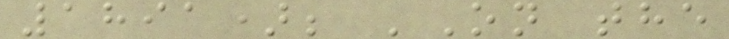1891); 'On the
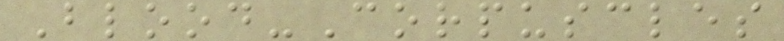Blood-Corpuscles
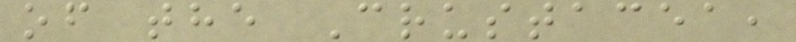of the Crustacea,
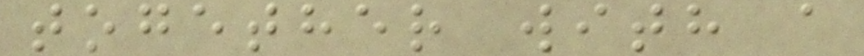together with a
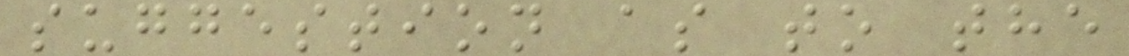suggestion as to the
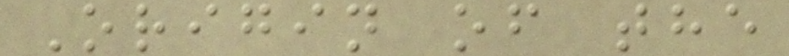Origin of the
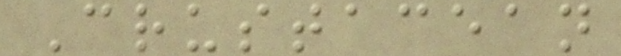Crustacean
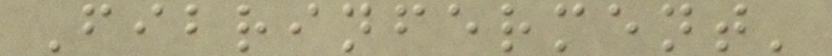Fibrinferment'
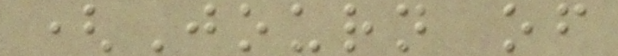(Journ of
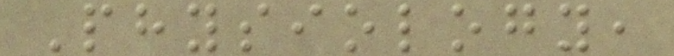Physiology,
